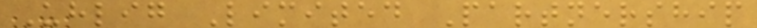Uhlig Limited Partnership
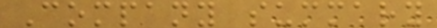Company summary
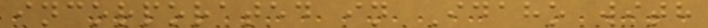incorporated in Idaho with
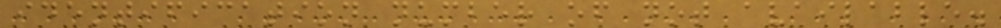identification number of not available.
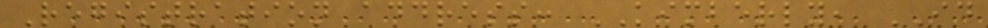Registration address: KIMBERLY, ID
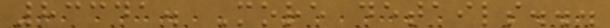83341. More details...
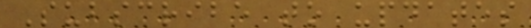Subscribe to updates
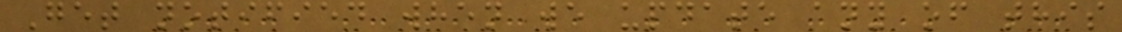Get notified when we update any of this
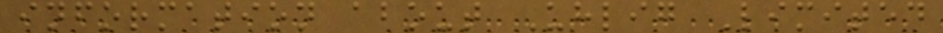information about Uhlig Limited
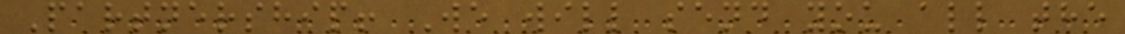Partnership! We will send you all the
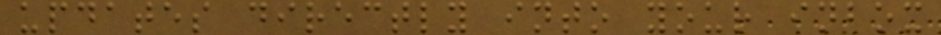updates directly into your inbox
